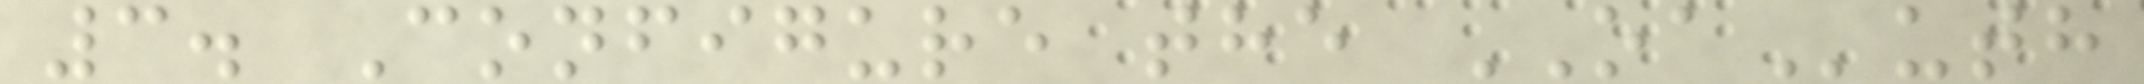3. Configure the OAuth
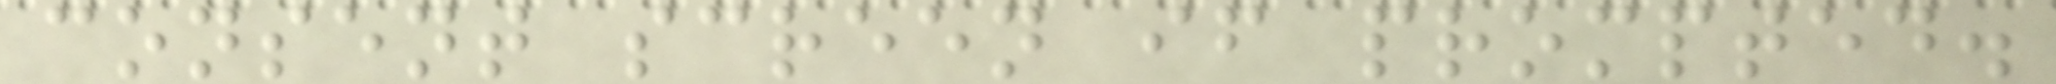consent screen if prompted.
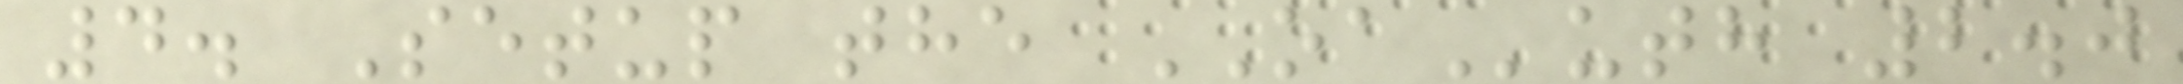4. Setup the OAuth 2.0
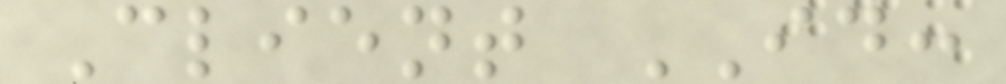Client ID:
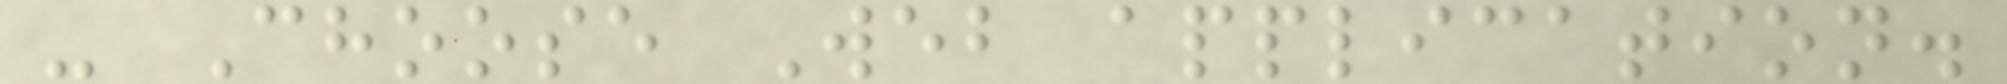- Choose Web application.
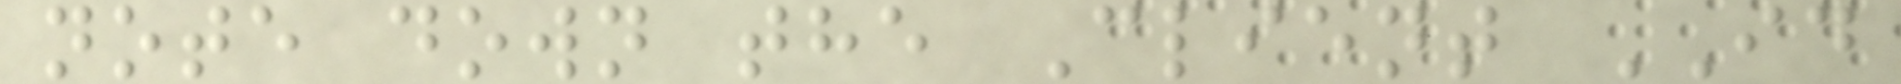note down the Client ID
